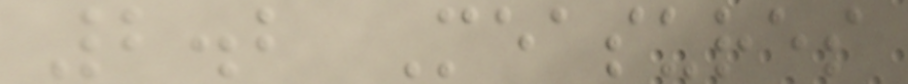2.2 Measures
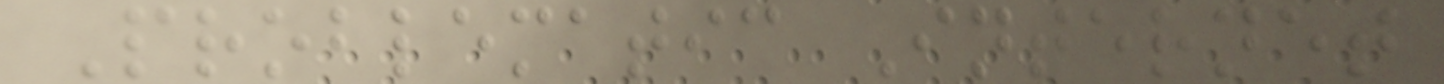Problematic Internet
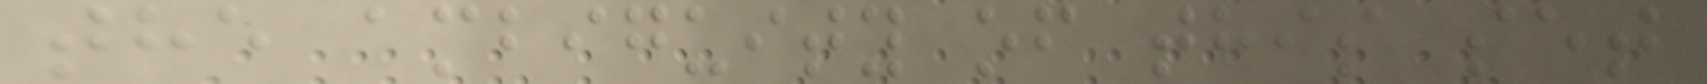the ambiguity of this set
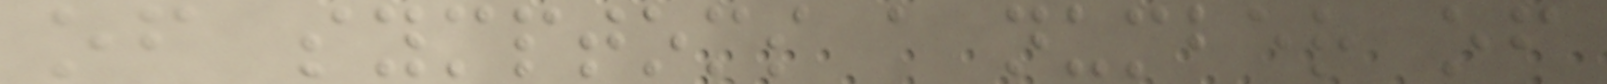of symptoms a number of
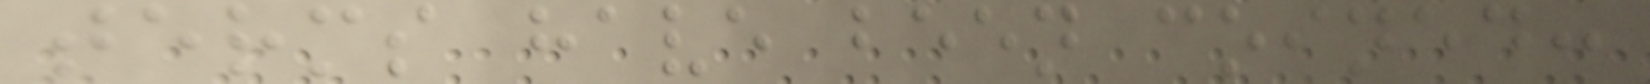terms have been coined:
